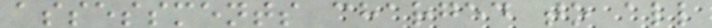assessments charged to all
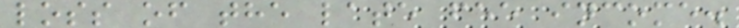loss of the late fee income.
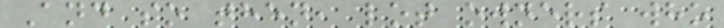And so then, lot owners who
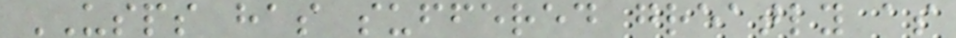USPS has suffered greatly as
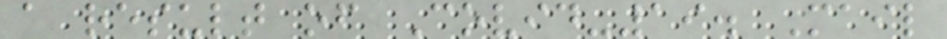a result of Covid-19. Mail
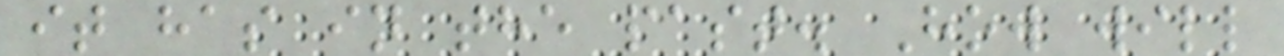it has in the past. How will
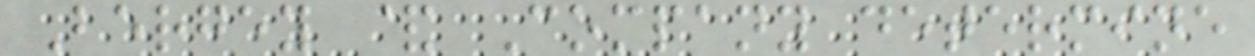Bergey & Company determine
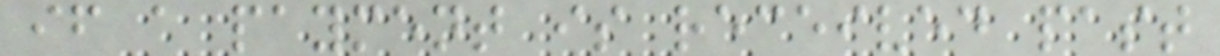if a payment is received past
